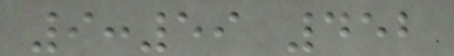9:59 452
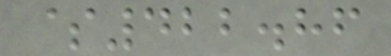$422.86
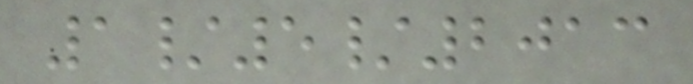1/5/2013
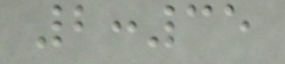2:35
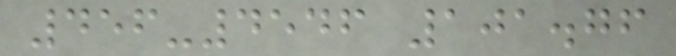456-4546 101.76
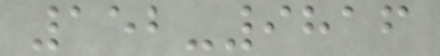152-9816
